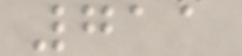711
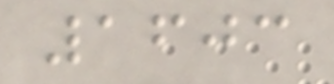1603
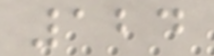124
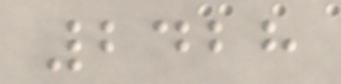2428
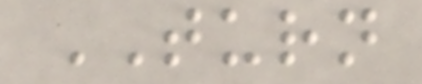TURN
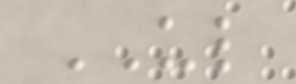UL
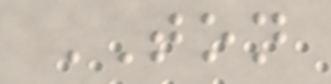TON
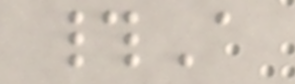#A
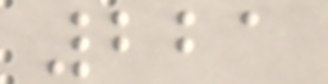221
